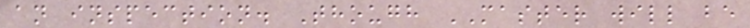an inspection. Though MASTER will be
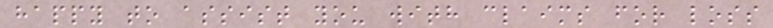happy to assist you with claims for loss
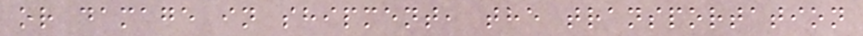or damage in shipment, the transportation
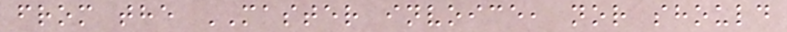from the MASTER invoice, nor should
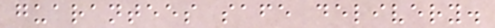guarantees safe delivery.
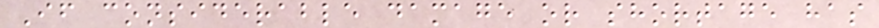If considerable damage or shortage has
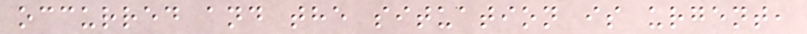occurred and the situation is urgent,
